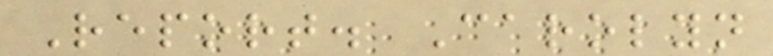Report. Carolyn
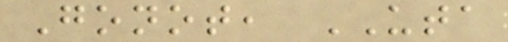Gonot, UTA
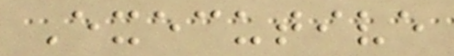Executive
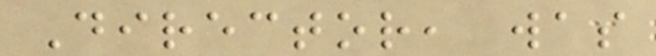Director, was
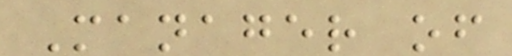Manager of
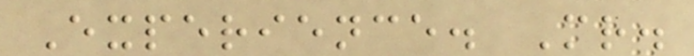Experience. Mr.
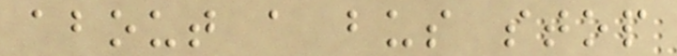about a bus stop
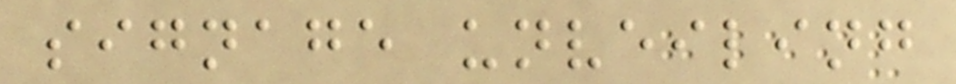signage unveiling
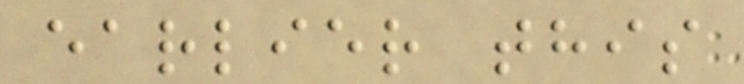earlier this
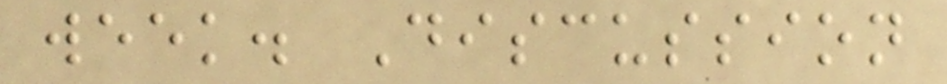week. Discussion
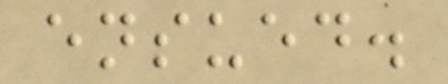ensued.
